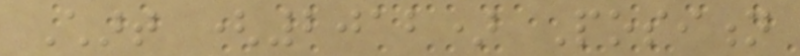Chart (2012) Position
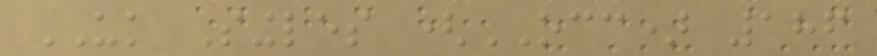UK Singles (OCC) 186
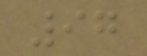97
